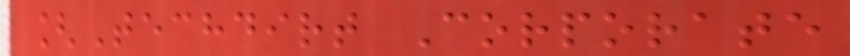[Techdirt Corporate
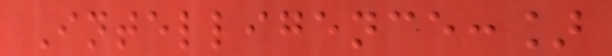Intelligence:]
